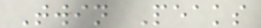Twin Peaks
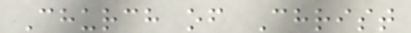Church of Christ
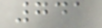741
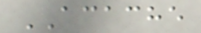ACACHE
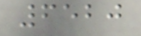6520
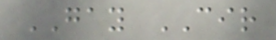GAY CIR
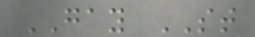GAY ST
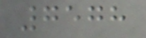7578
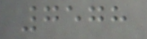7578
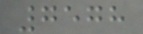7578
